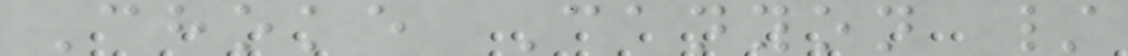Choke Canyon /
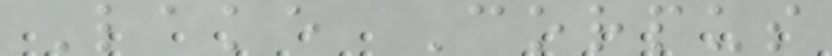Lake Corpus
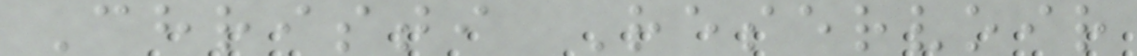Christi Reservoir
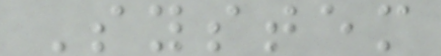System
